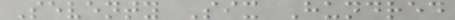Seventy Six Hundred
